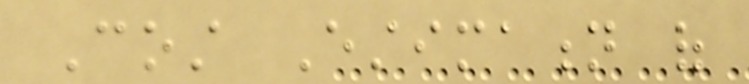Cost Estimation of
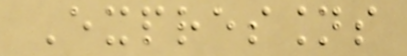Expressions
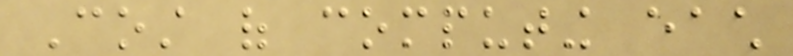Cost of computing each
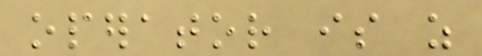operator is as
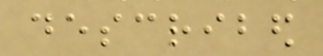described
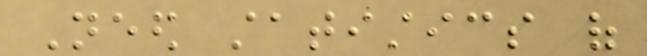Need statistics of
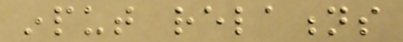input relations
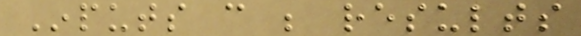Inputs can be results
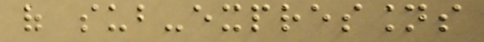of sub-expressions
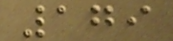179
